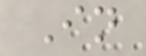In
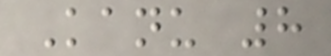Kanu 8
